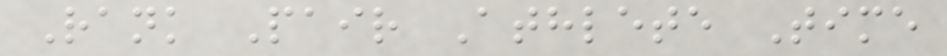Rank Pair Athlete Time
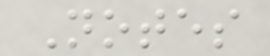Notes
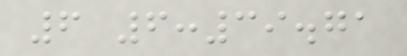6 6:39.71
